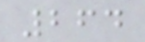264
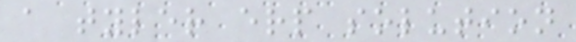a tyler erp solution
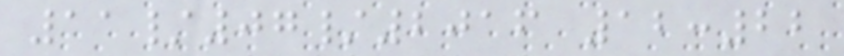11/07/2016 12:22
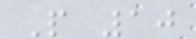P 10
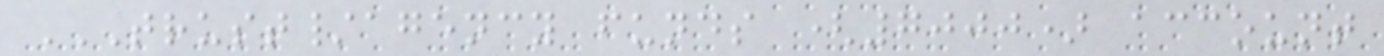TRUST/AGENCY FUNDS (7000) ACCOUNT
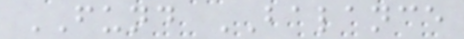FUND BALANCE
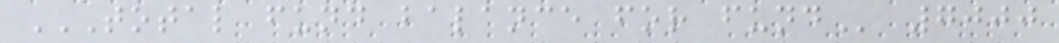TOTAL FUND BALANCE FOR FUND 7000
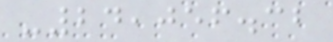-24,056.32
